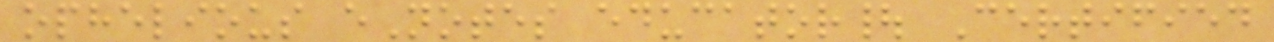ophelious eNotes educator| Certified
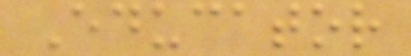Educator
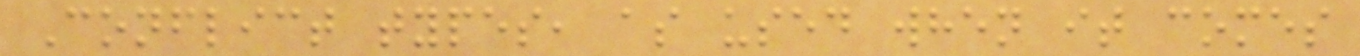Conflict types, as used when it comes
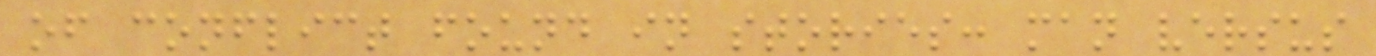of conflict found in stories: man versus
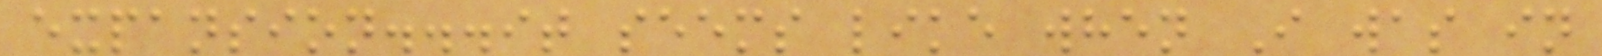expansion...it seems like when I was in
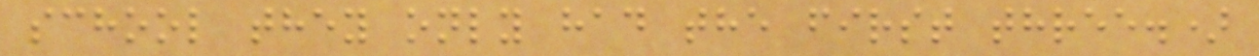school they only had the first three.)
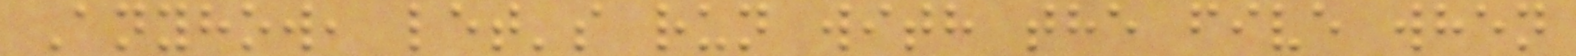Anyhow, let's run with the five when
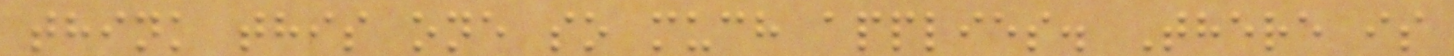think this one so much applies. There is
